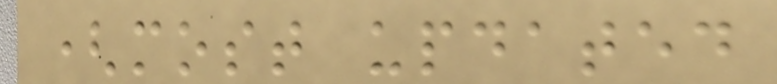(most updated
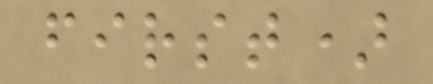first)
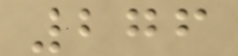276
